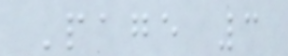Page 3
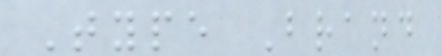Type Brand
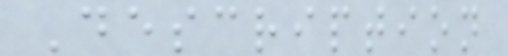Description
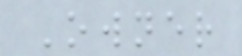Owner
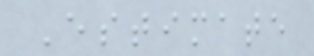Estimate
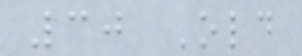30 Old
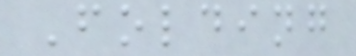Folding
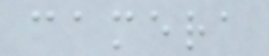camera
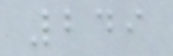249
